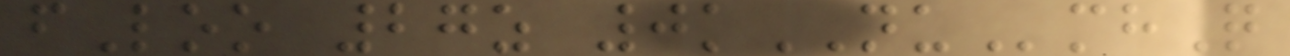fLoo 27z 0kNUmhQ
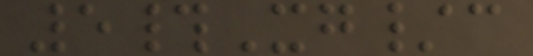5#Xg/c
